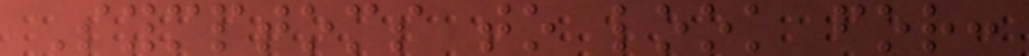Symptoms to look for:
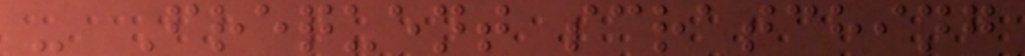- Frequent scratching
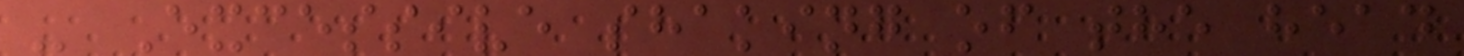- Excessive shaking of the head
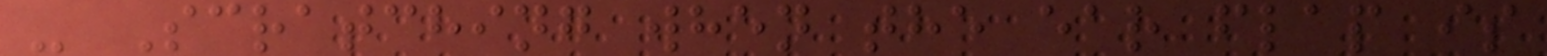- Scratching when the ear flap is
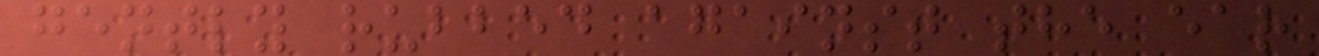gently rubbed against the ear
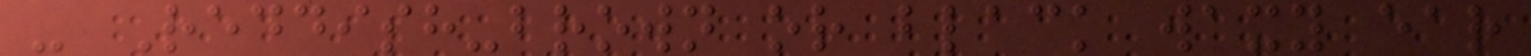- Reddish-brown or black waxy ear
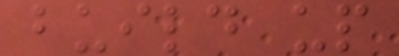build up
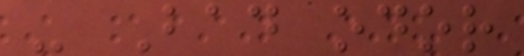- Bad odor
